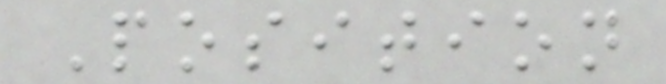Position
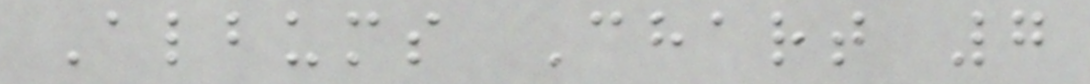Albums Chart 7
